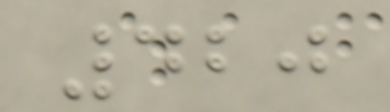420
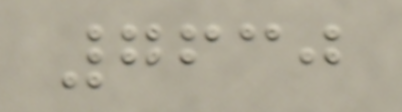7630
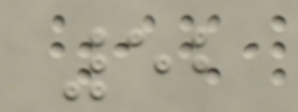52
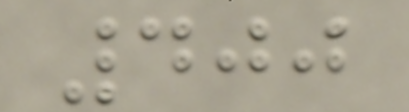400
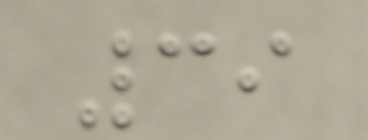39
